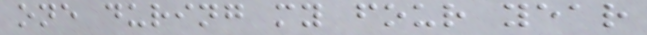one during my four year
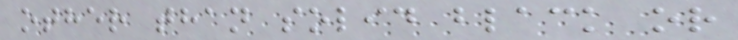other than solid black or
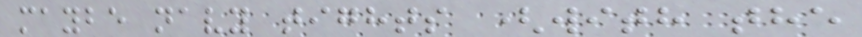maybe navy tights (with the
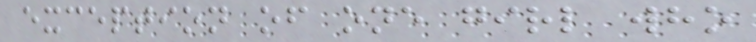exception of one girl who
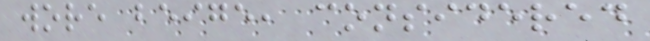wore beige, considered
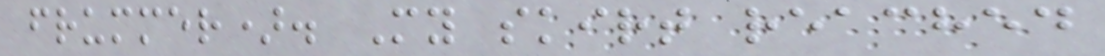frummer). My skirt reached
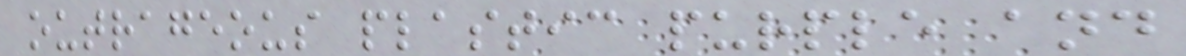outrageous plastic purple and
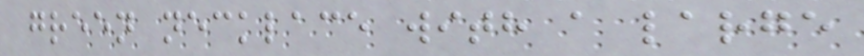green necklace with a large
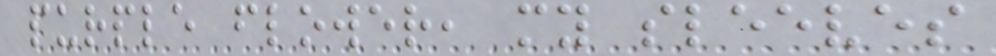purple flower, my sleeves
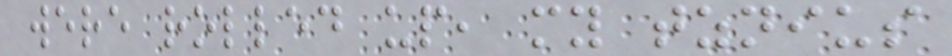were rolled up, my tznius
